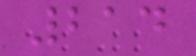214
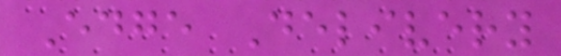Edge Delivery
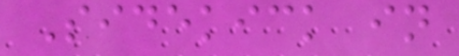Sidekick in
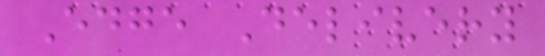Edge Delivery
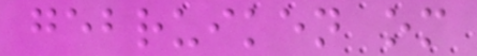gebruiken om
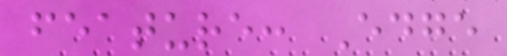feature: Edge
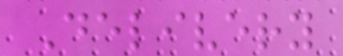Delivery
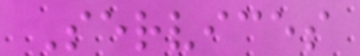Services
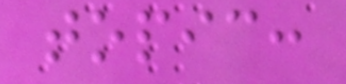topic:
